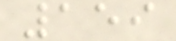159
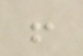!
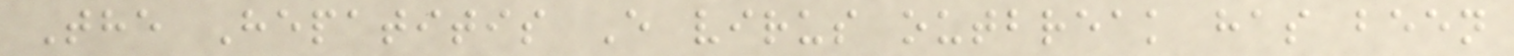The Hepatitis E virus outbreak has been
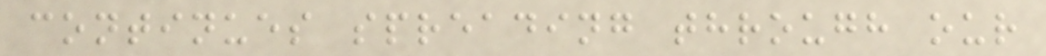continues spreading through our
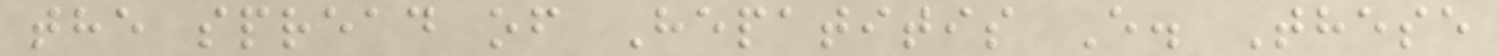the spread of Hepatitis E. These
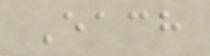Each
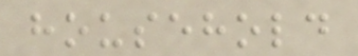household
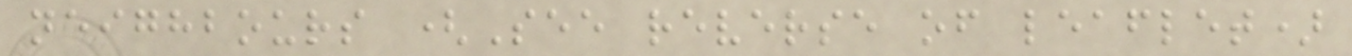neighbours (See reverse of leaflet)
